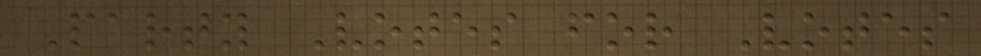Party Votes for Votes
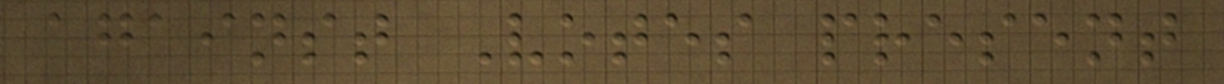against Votes present
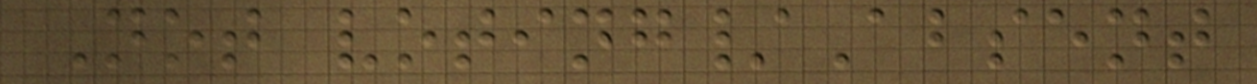Not voting/Absent
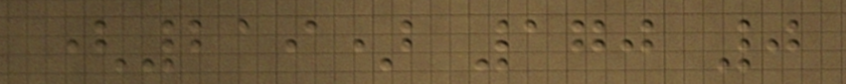(219) 170 0
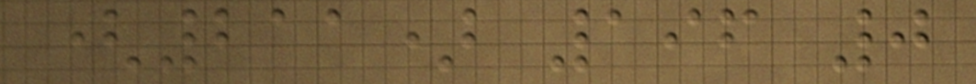(211) 196 0
